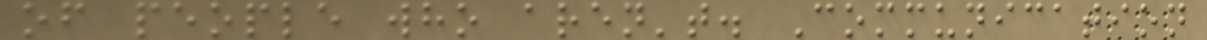of people who aren't. Communication
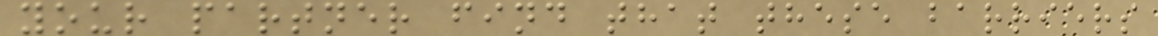your partner find that these barriers
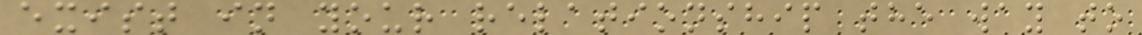exist in your relationship the way to
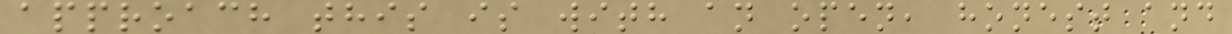approach this is with an open, honest and
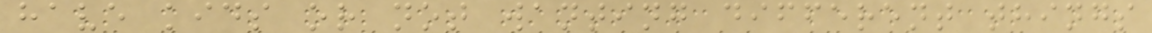have kids or not wanting different things
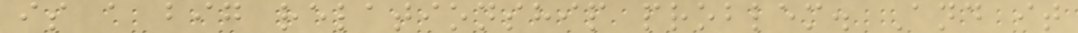is a big relationship problem. And it
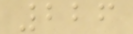226
